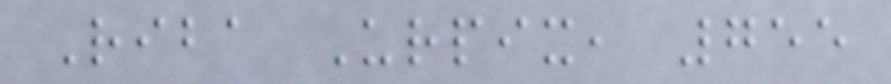Riba Urpix, 755
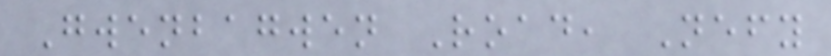Gwenbagwen Road, Nefy
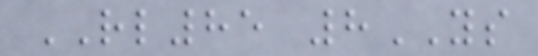RL85 8YS
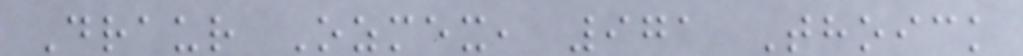Draur Ozmex, 971 Thoick
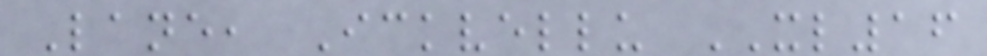Lane, Ickvellu XL16
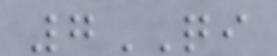7QI
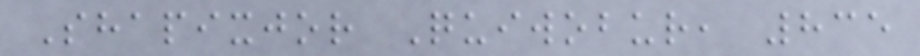Shapixjor Quiwobur, 835
